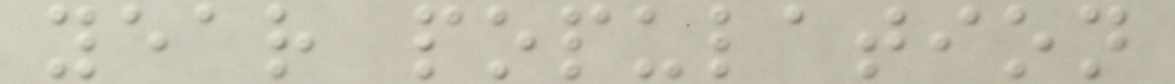year population
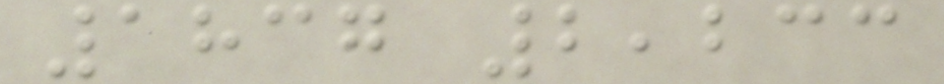1837 2,233
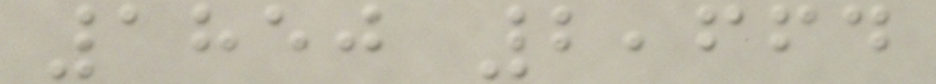1850 2,664
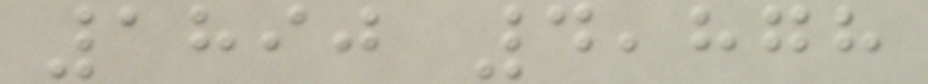1890 4,878
